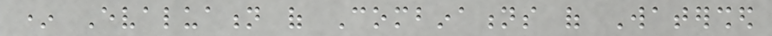* Evaluation of Combinations of Watershed
